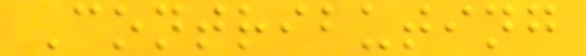Contributing
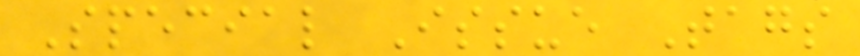Special Issue Tags
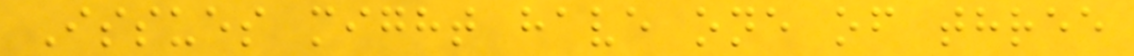Issues might have one of three
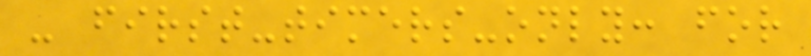- first-timers-only: for
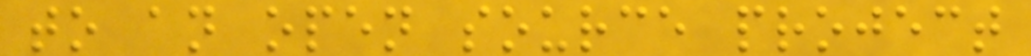to an open source project
